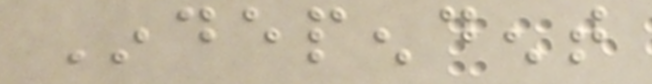Independent
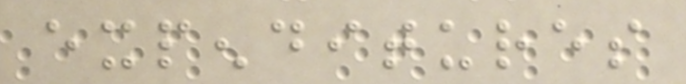expenditures
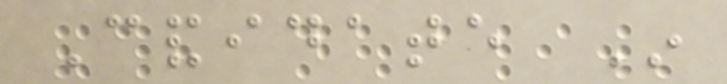Candidate In
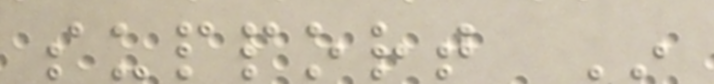support In
